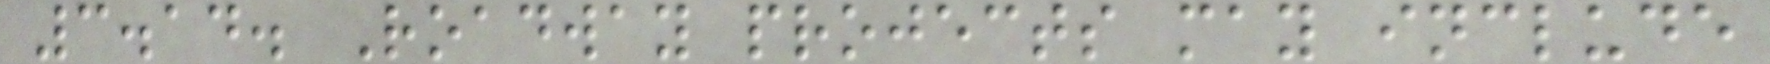3.14. Roadway projects may include
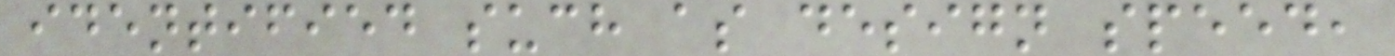identified such as design speed,
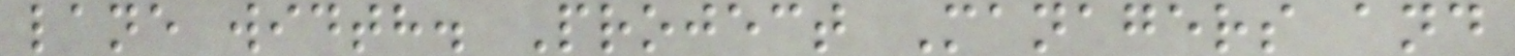lane width. Project Managers and
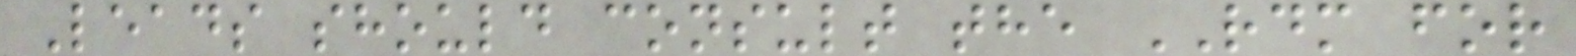Leads should consult the RDM for
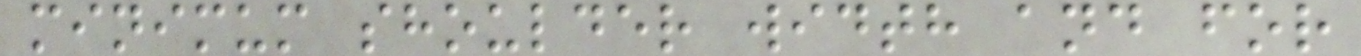minimum shoulder width and for
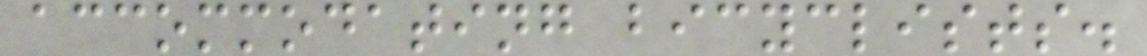accommodating bicyclists.
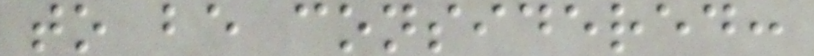to be considered:
